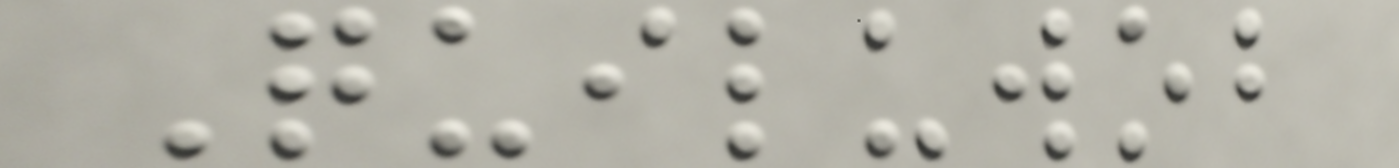Quiluwob
